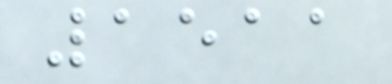1511
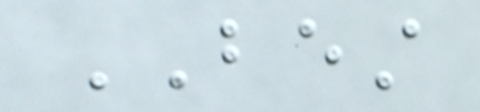BEST
